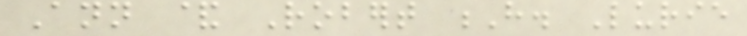Ann & Robert H. Lurie
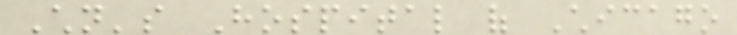Children's Hospital of Chicago
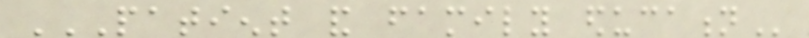PATIENT AND FAMILY EDUCATION
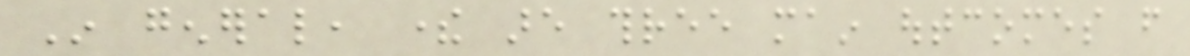In general, there are three main outcomes from
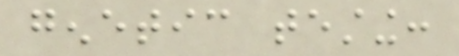genetic testing:
